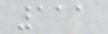111
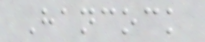Hancock
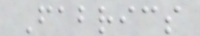Fabrics
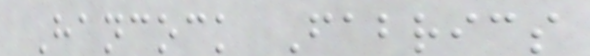Hancock Fabrics
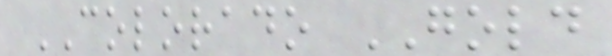COLORADO GOLD
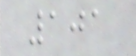101
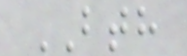BTH
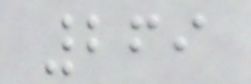269
